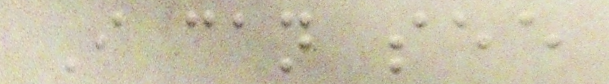I can see
